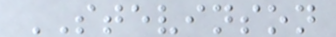STEVINSON
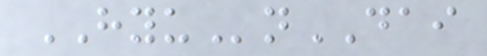HYUnDAI
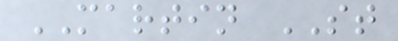MARTIN ST
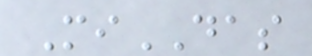MiDAS
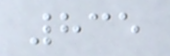835
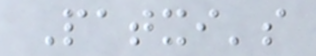Patxi's
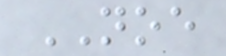NOE
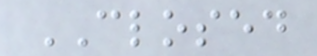CLOSED
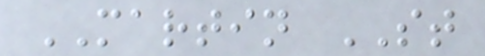MARTIN ST
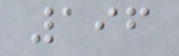196
